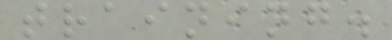training.
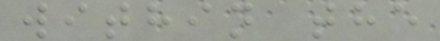within the
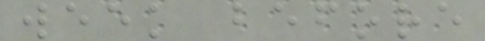week before
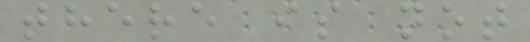there is not
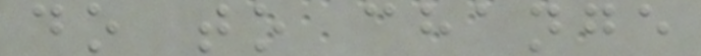do to change
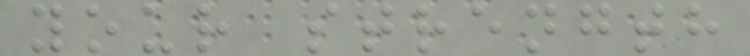your strength
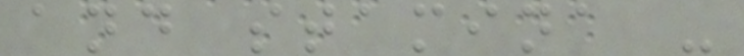and stamina -
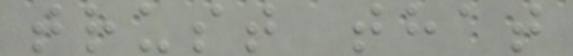trust that
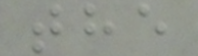the
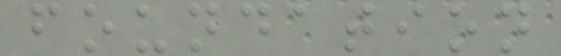foundation
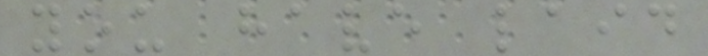you have laid
